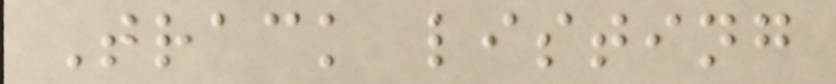Track listing
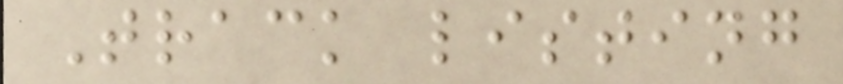Track listing
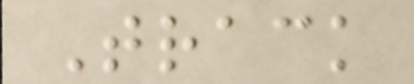Track
